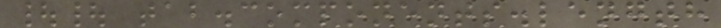|| tab.components.length
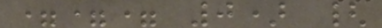=== 0) {
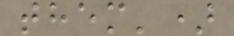them')
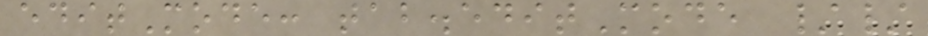editMode: tab.editMode //
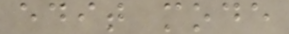edit mode
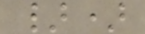})
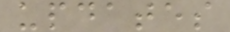updates
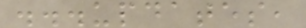...updates,
